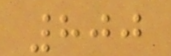800
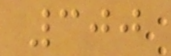300
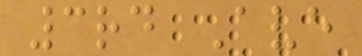3rd Ave
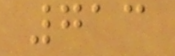713
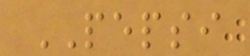PEPSI
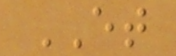ET
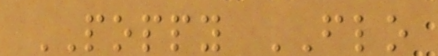POPPY FLO
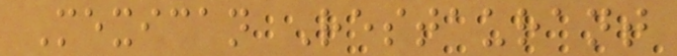Mexican Restaurant
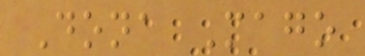Dona Mago
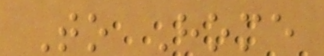To Home
